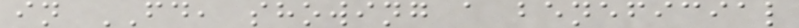in FD, showing a beneficial
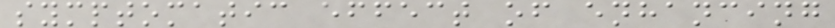symptomatic effect of enhancing
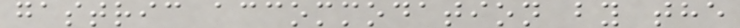gastric accommodation by the
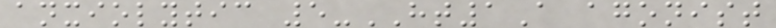anxiolytic 5-HT1A agonist
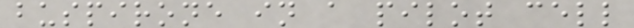buspirone in a pilot cell
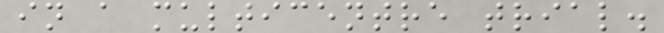in a multicentre trial.
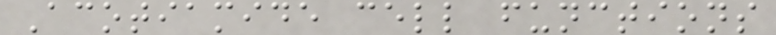Acotiamide cell functions
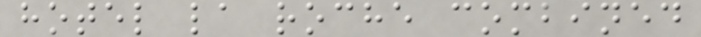hotel la roche combined
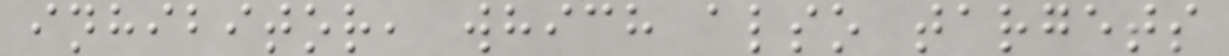inhibitor, which also targets
